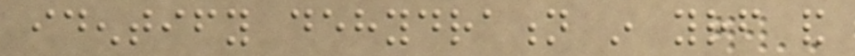identify dehydration in yourself and
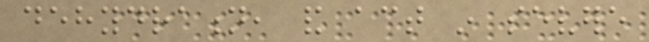dehydration, and act in severe
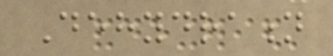Dehydration
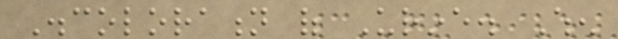Discoloration of Urine. When
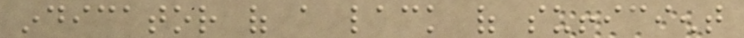indicator of a lack of sufficient
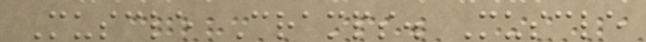Muscle Cramps. Muscle
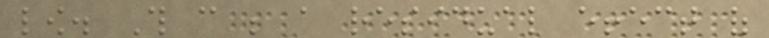low. This can be a residual effect of
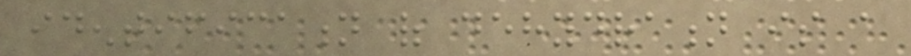identification of dehydration is a
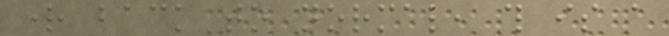right back to normal, this is a
